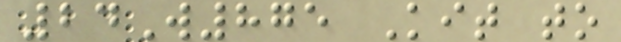24W875 Kit to
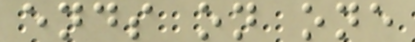ends on one
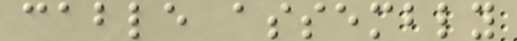cable assembly
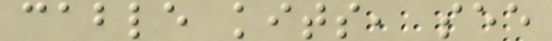cable kits, see
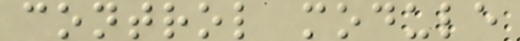control module
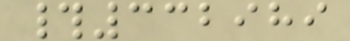#332989
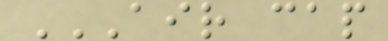AIR CAP
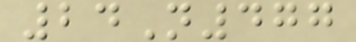24N477
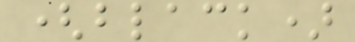(black)
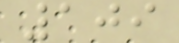109
